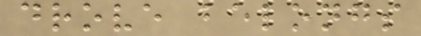drove belongs
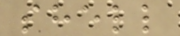shell
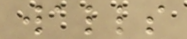walls
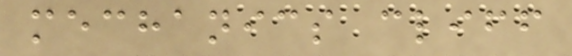mechanics cliff
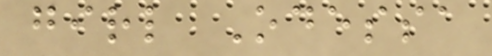girl Odessa
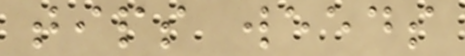tips weeds
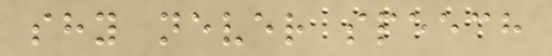shy never speech
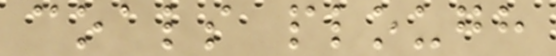coals plough
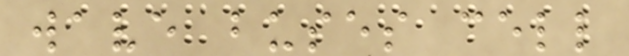wave buses cell
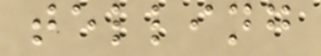telling
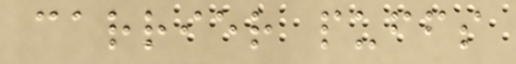carrier puffs
